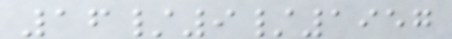16/9/1957
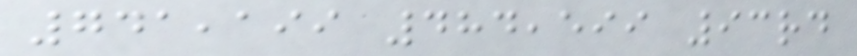741,199 484,599 93rd
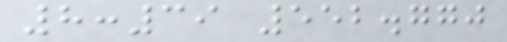8:39 552.770
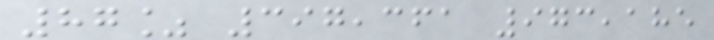87% 397,361 973,185
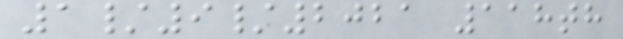1/9/2021 118th
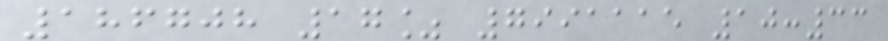186708 17% 7991115 10:33
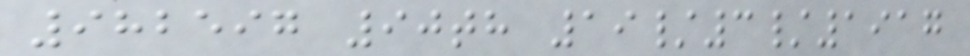982597 90th 19/3/1917
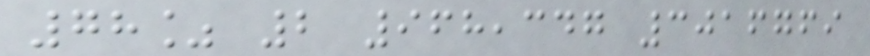78% 2 968,347 3016769
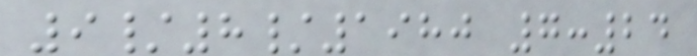9/8/1980 7:24
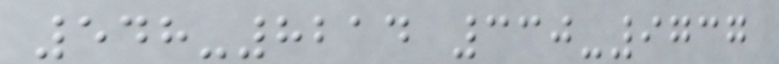548-8214 330-9737
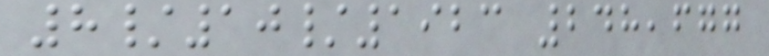8/10/1923 248,677
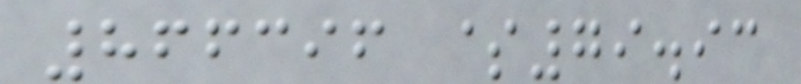866396 $79.93
